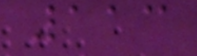113
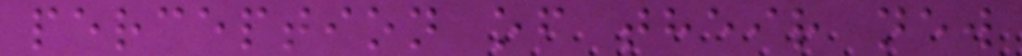perception of their new
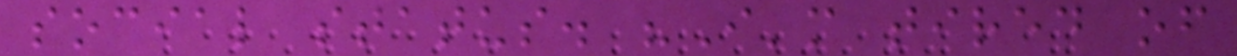social status. "I'm tired of
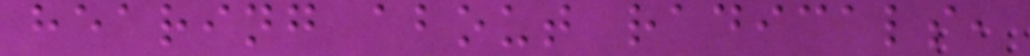hearing about radicals,
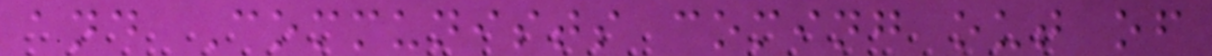and Communists coming out of
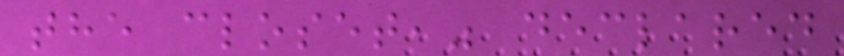the closet," declared
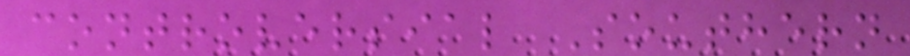controversial Southern
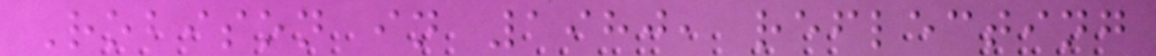Robison in 1980, reflecting
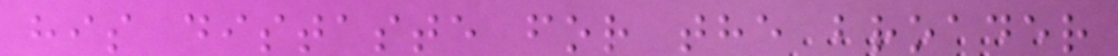his distaste for the broader
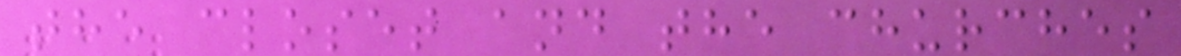the closet and the churches
